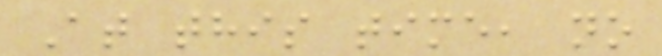At this time, no
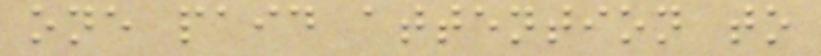one paid attention to
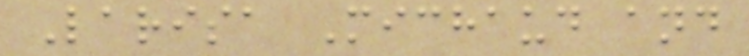Larisa Michaud and
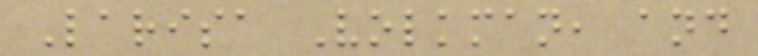Larisa Volkman, and
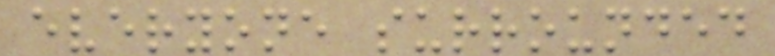everyone surrounded
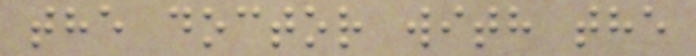the doctor with the
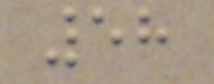58
